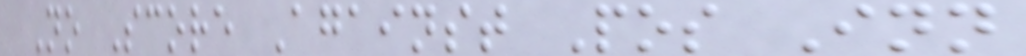No Score Against Pos Inn
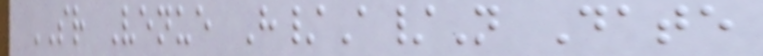SR Venue H/A/N Date
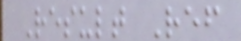Result Ref
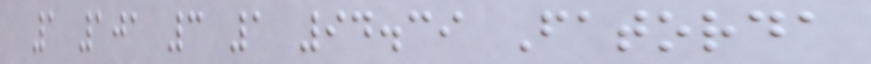1 101 3 1 94.39 Fatorda
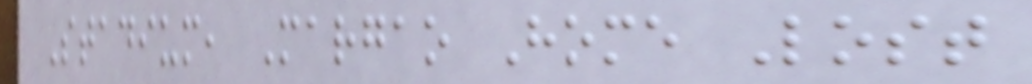Stadium, Margao Home Lost
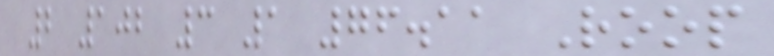2 102 3 1 76.11 Roop
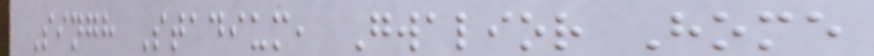Singh Stadium, Gwalior Home
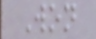Won
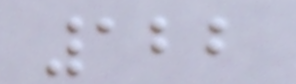122
